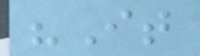"It
